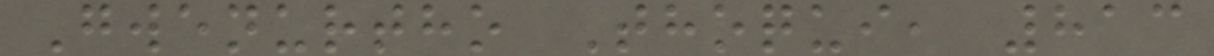Gwenurtho Thoqui, 813
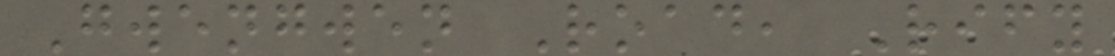Gwengwen Road, Rify
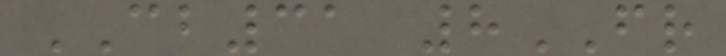CB31 8FR
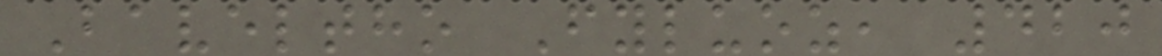Baveltho Fyluoz, 420
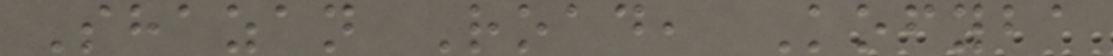Shazan Road, Kofyba
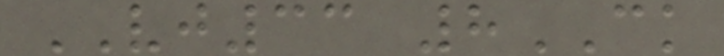VJ33 8CK
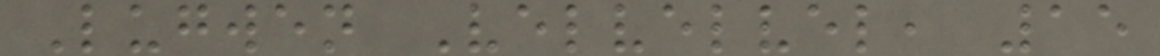Lugwen Velvelvel, 15
